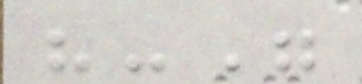"-"
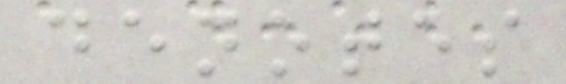denotes
